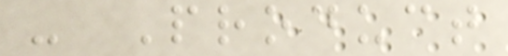- Product
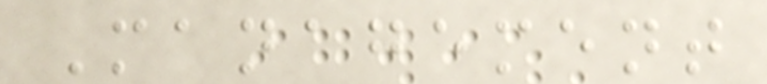Management
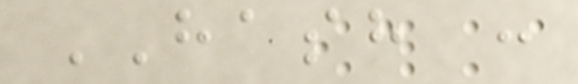HASH :
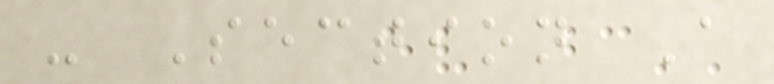- Section A
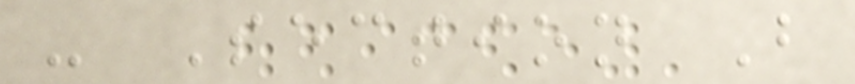- Section B
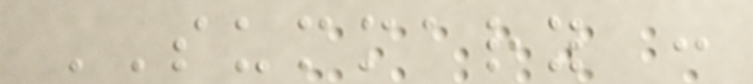SUMMARY :
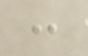:
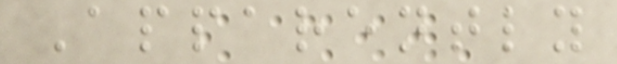Apparently
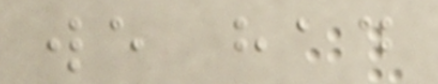we had
